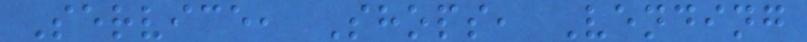Service, Shops, Vending
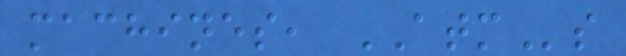machines, ATMs
